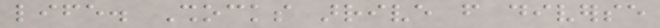life. Shocks arrive from diverse
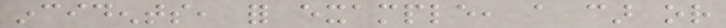incidents, for example, a car or
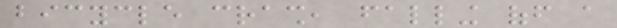bicycle crash, falling off a
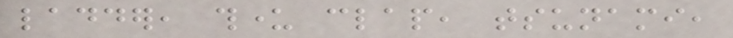ladder, thunder clap, tsunami,
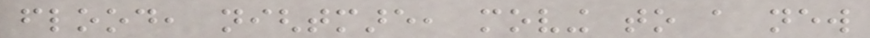flood, nightmare, moving to a new
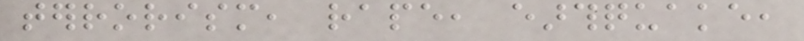terrorism, rape, earthquake,
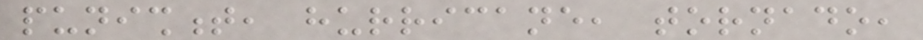punishment, hurricane, tornado,
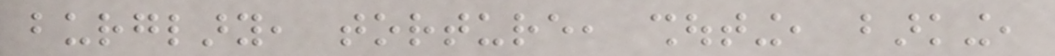burglary, torture, shouting, barking,
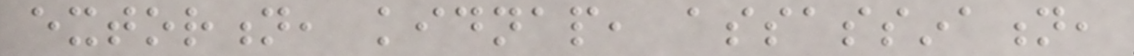extortion, kidnap, assassination,
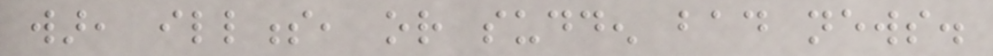war, illness, or sudden bad news.
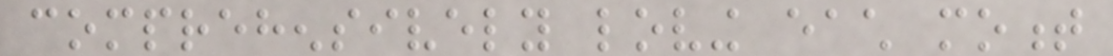comprehensively loving each moment
